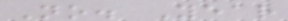No. Year
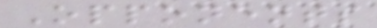Opponents
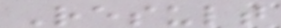Result
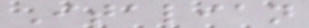Italian
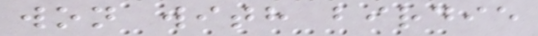won with birdie
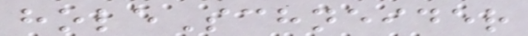holeSchneider
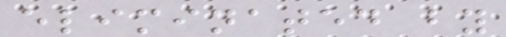eliminated by
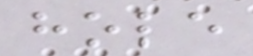hole
